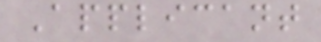Applicant
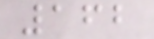162
